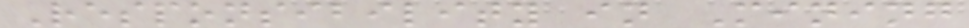Responsibility in Mining
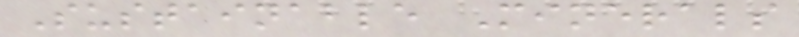Sustainable Minerals
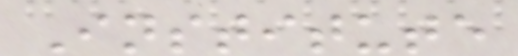Institute
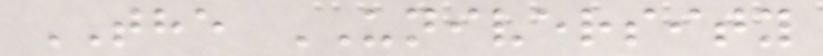THE UNIVERSITY
